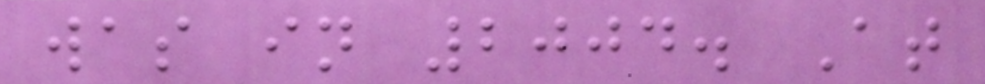was in 2004. At
